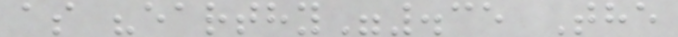as "earthy".35 The
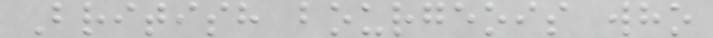British bourgeois who
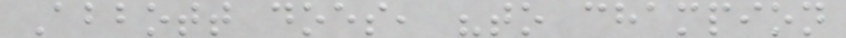Abbott does, "to champion
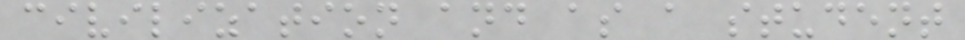civilization and as a student
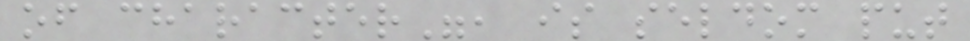of character", is seldom put
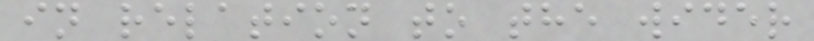in relation to the wider
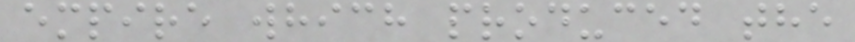empire which produced the
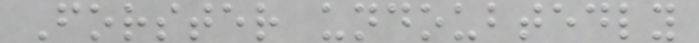Forster undoubtedly
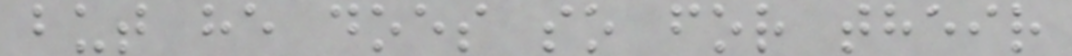but he does so for their
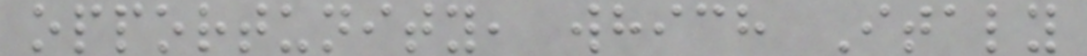opportunity, which Italy
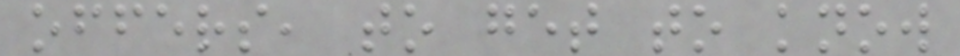offers, to get to know
